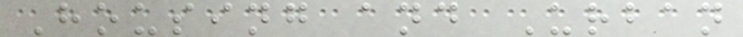Housing and Urban
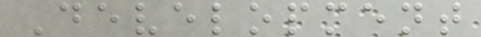Development
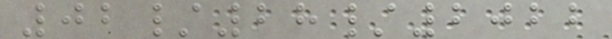02/28/2022
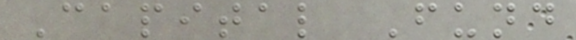Capital Fund
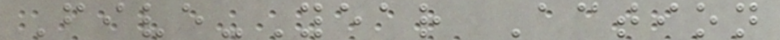Five-Year Action
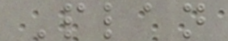Plan
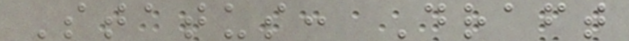Status: Draft
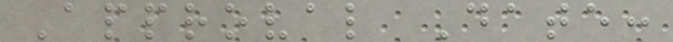Approval Date:
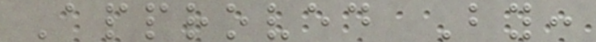Approved By:
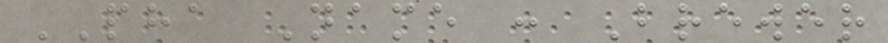PHA Name : Brewer
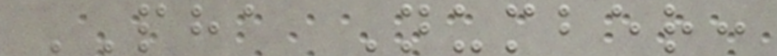PHA Number:
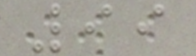99
